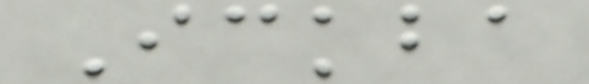Ickba
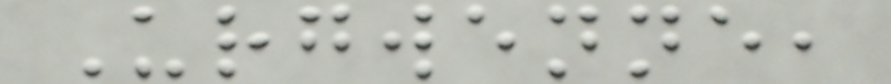Urgwenne,
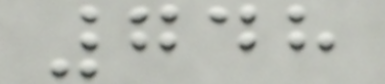748
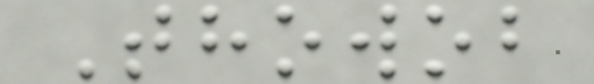Thowob
